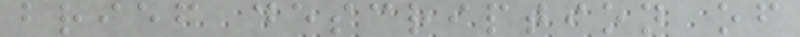brief description of
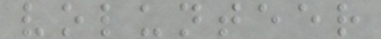volunteer
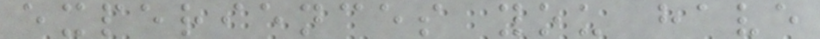experiences you have
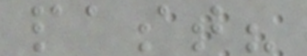past?
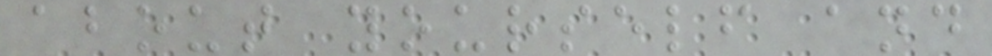about yourself and
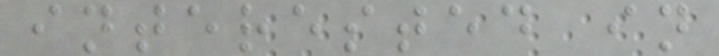interested in
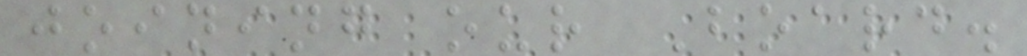joining our Board.
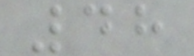48
